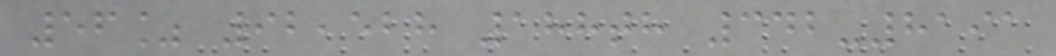56% 92,528 188th 342-8191
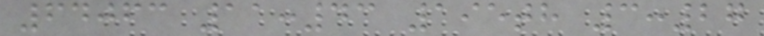64063 11:43 195th 3:27
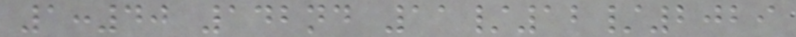1:40 142nd 11/12/2029
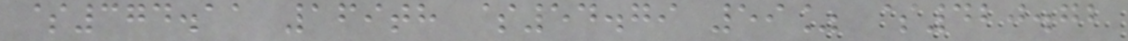$374.11 169th $54.79 59% $420.72
